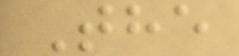The
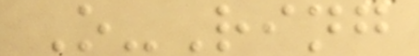O-Ring
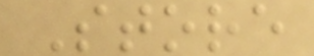Store
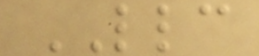LLC
